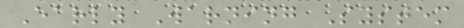Early Warning System
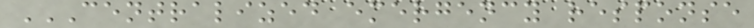CENTRALIZED EMERGENCY RESPONSE
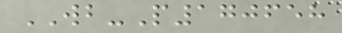WB-P170658
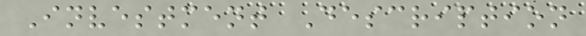Investment Description
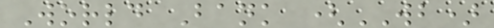World Bank (WB)
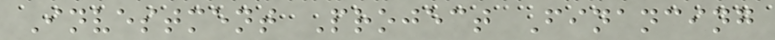Investment Project Financing
